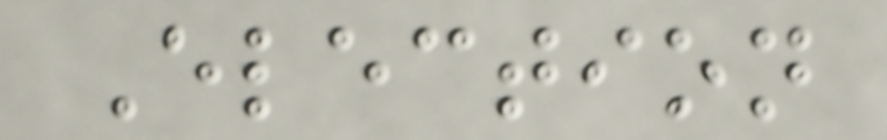Election
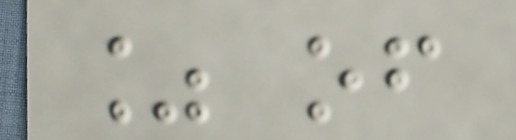% of
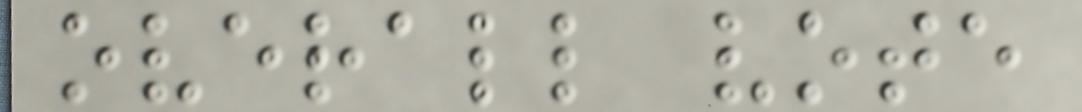overall vote
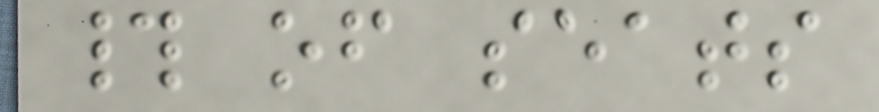# of seats
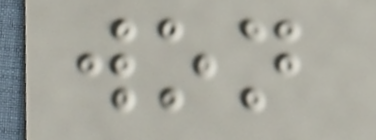won
